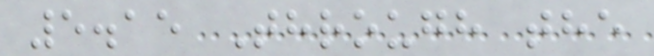5.15 Through the
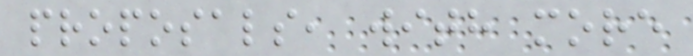proposals, with more
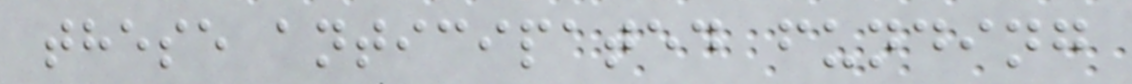these anticipated funding
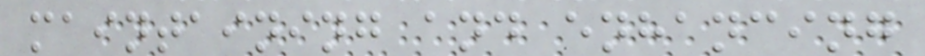maintaining and enhancing
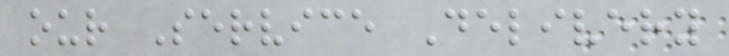our Service Delivery
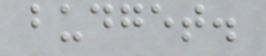budget.
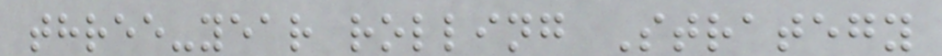three-year rolling Strategy
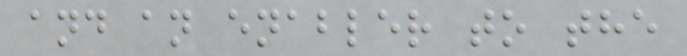and an enabler to the
